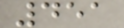451
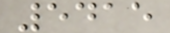5415
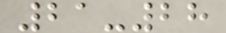21-28
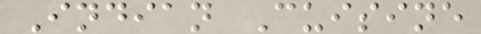Indian Cuisine
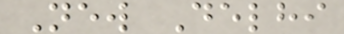New Delhi
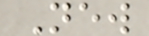New
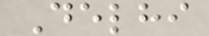Delhi
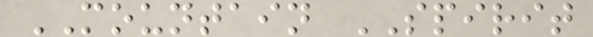MOUNTAIN SPIRIT
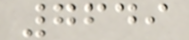7649
